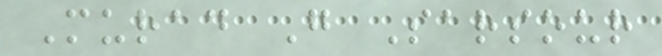Murad G Sarsour
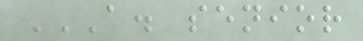A. SENIOR
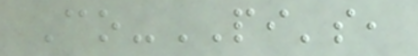Co-PI's,
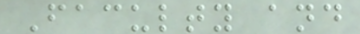Faculty and
